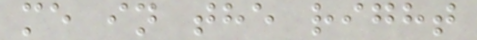me in the right
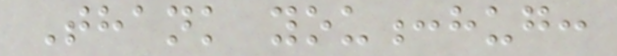Thank you:hug:
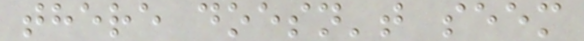there doesn't seem
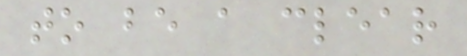to be a clear
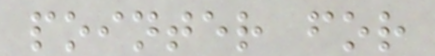pointer for
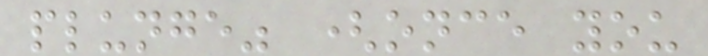plunge" (once you
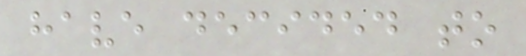have decided to
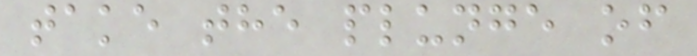take the plunge of
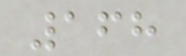168
